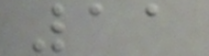11
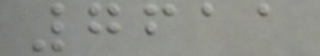7611
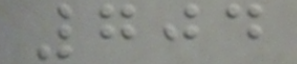704
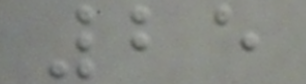25
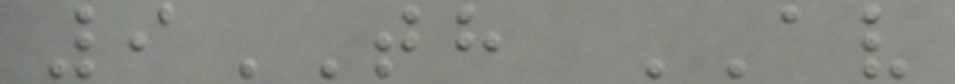9TH AV
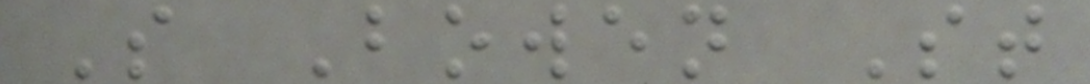S Bowen St
